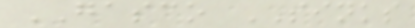GASCO SINKS
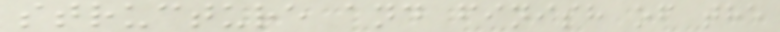structure and finish of the
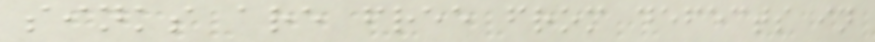sinks are free from defects in
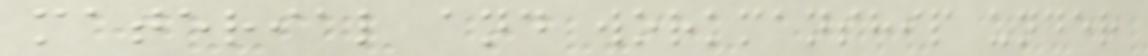material and workmanship under
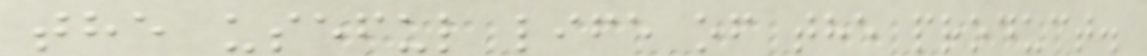the useful life of the product.
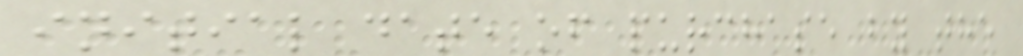initial date of purchase by the
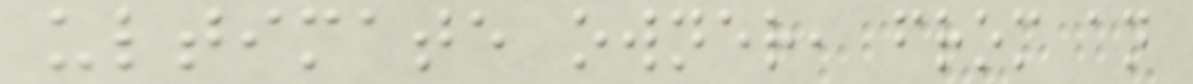ultimate owner, from an
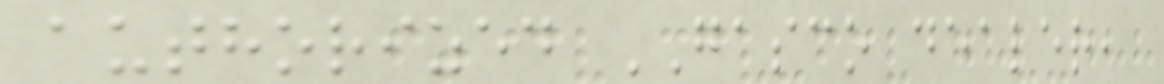authorized GASCO dealer,
